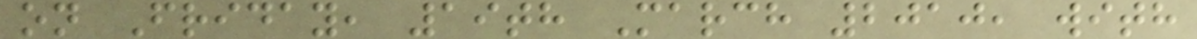on Friday, 19th March 2010, with
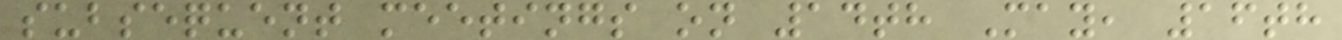subsequent meetings on 14th May, 16th
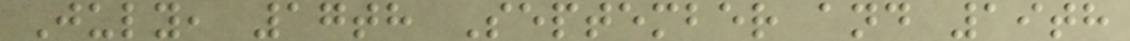July, 17th September and 19th
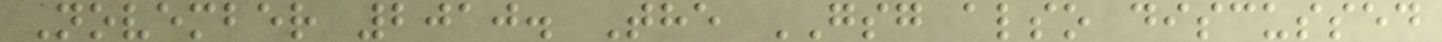November 2010. The GSG also discussed
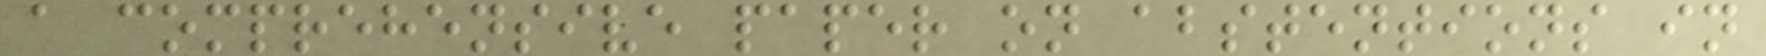a comprehensive paper on abstentions in
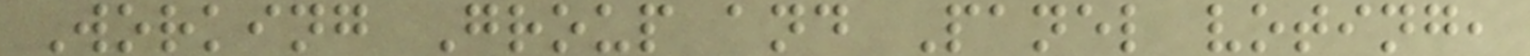Working Group and Panel voting,
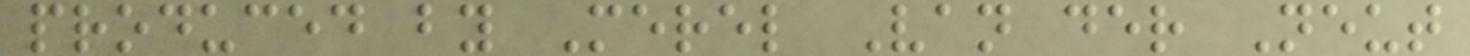produced by Merel Van der Neut
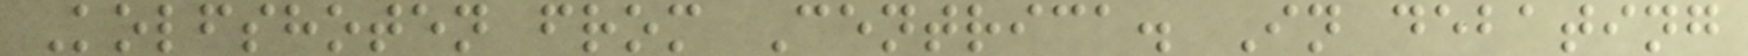Kolfshoten from Centrica. In debating
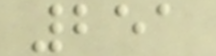251
